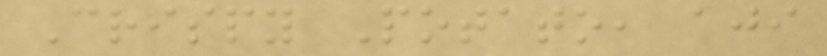Crispy Potato, aji
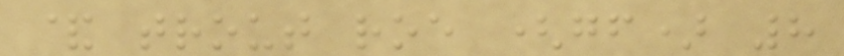& trout roe (gf) 8
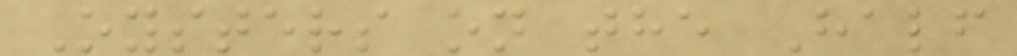Oysters on the Half
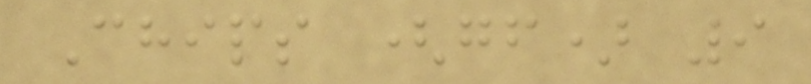Chips (gf) 9
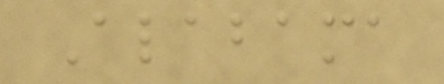Alabama
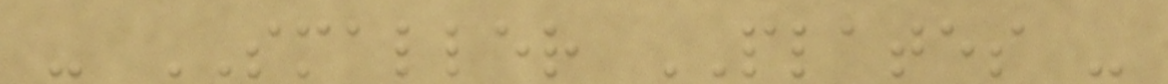- SMALLER PLATES -
